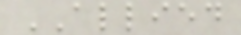ALLIED
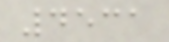4531
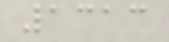1313
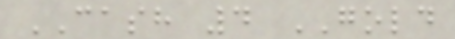CASH 4 GOLD
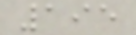195
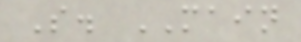S. MAIN
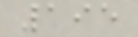195
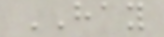HAY
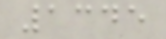1345
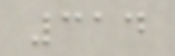314
